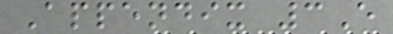Appendix 3E
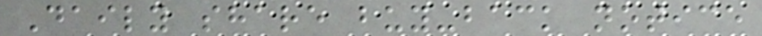Daily share buy-back notice
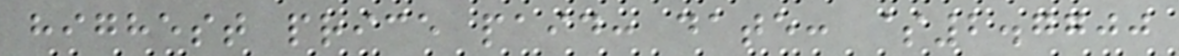highest price paid: date: $2.7700
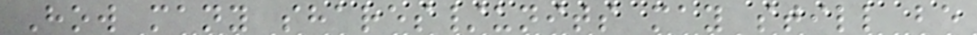How many shares/units may still be
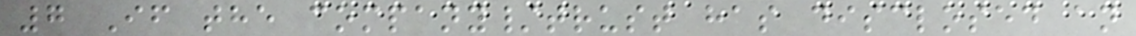7 If the company/trust has disclosed an
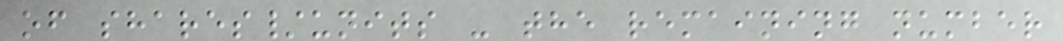of shares/units - the remaining number
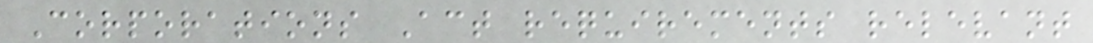Corporations Act requirements relevant
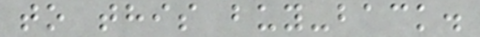to this buy-back.
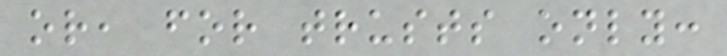or, for trusts only:
